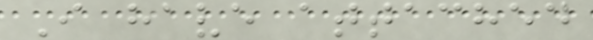I have attached
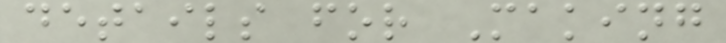details for Making
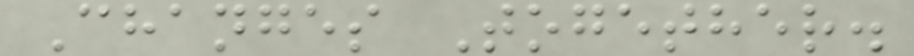Changes Together.
